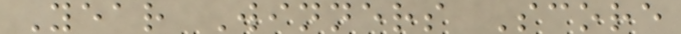Year Winners Score
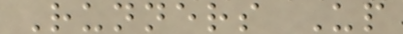Runners Up
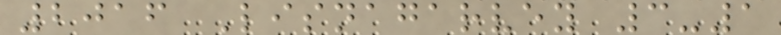2016 Lisnagarvey 3-1
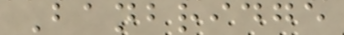Banbridge
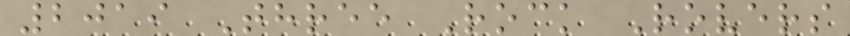2019 Three Rock Rovers
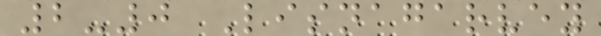2-0 Lisnagarvey
